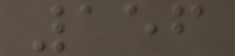156
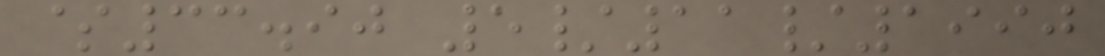$33.90 5/11/1990
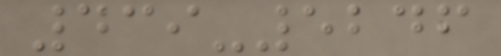439-5246
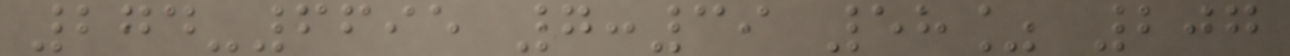274-6695 7:39 58% 207
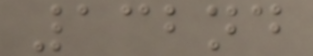132nd
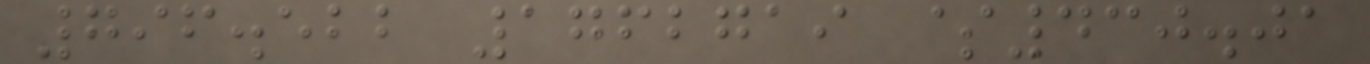796.522 1762719 $430.01
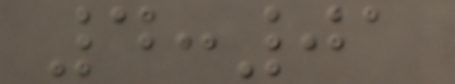4:01
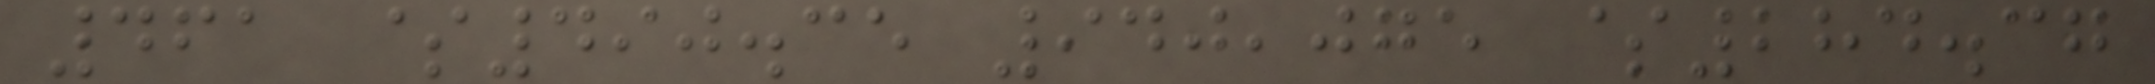461 $490.35 940,075 $284.37
